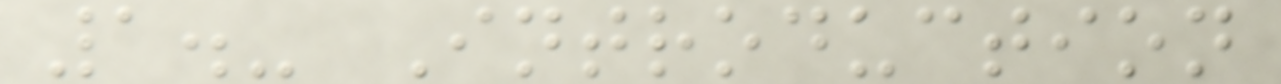1.- Introduction
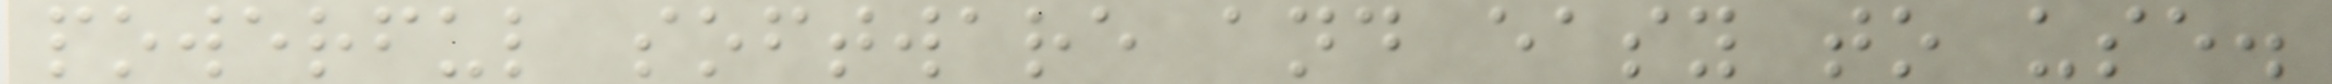powerful software and easy to use.
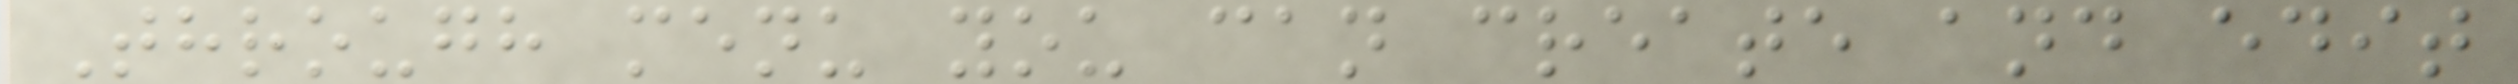Through menu you can create and edit
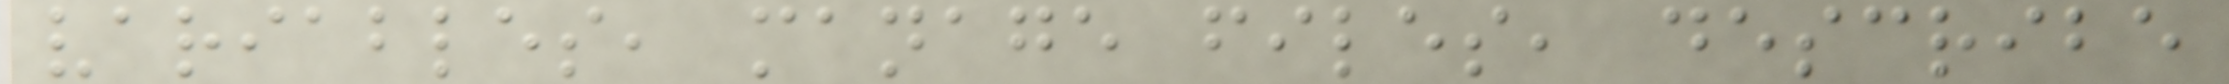variables, manage files, describe
